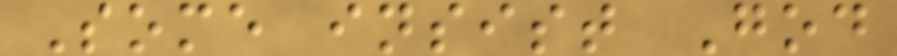Some insist God
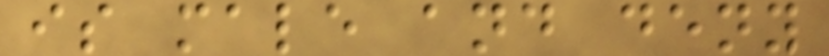is male and deny
